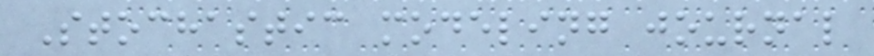Stochastic modeling journal
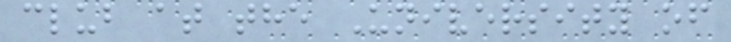club at the University of
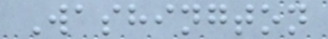Washington
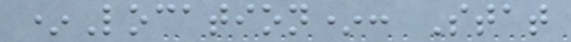*Location*: Stat
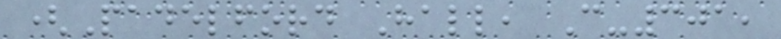(Padelford Hall, C-301,
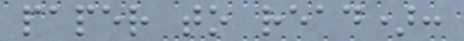paper to read):
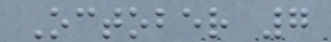October 7
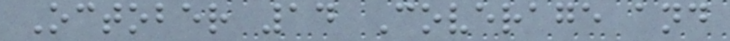October 14 Coverage and
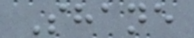Shane
